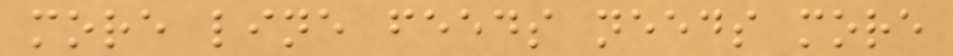more line feeds needs more
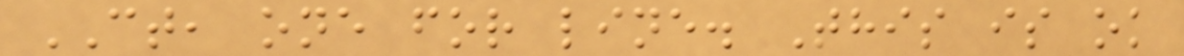CT, one for line. This is ok
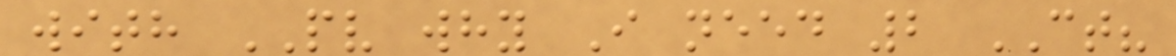with PV why I need 2 CT?
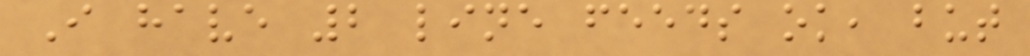I have 2 line feeds ok, but
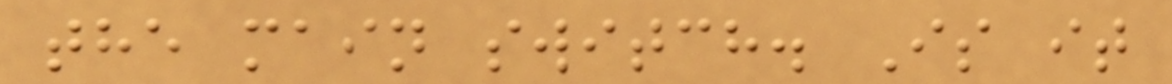the main switch. Is it
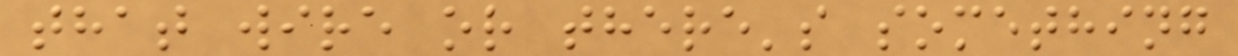that wire or there's something
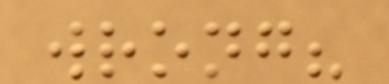wrong?
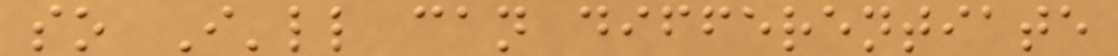so I'll can differentiate
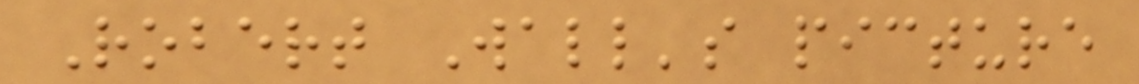Robert Wall's picture
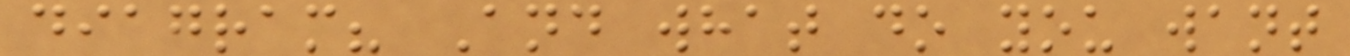diagram? And what do you want
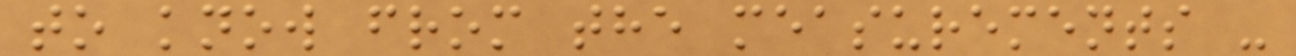to know from the measurements -
